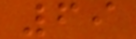69
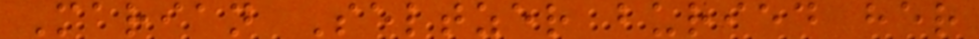Marian Seltzer buried her
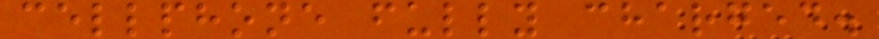cellphone fully charged.
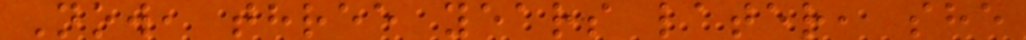Now, three years later, she
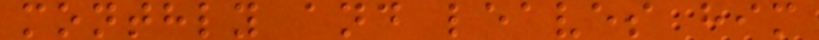monthly and leaves him
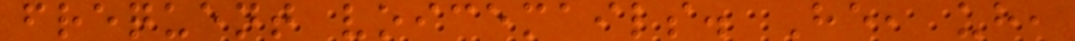frequent voicemails. He, uh,
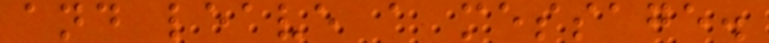and leave a message.
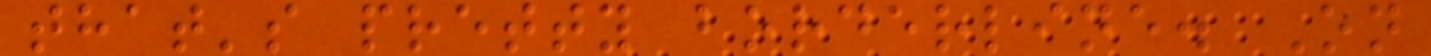that's pretty borderline. On
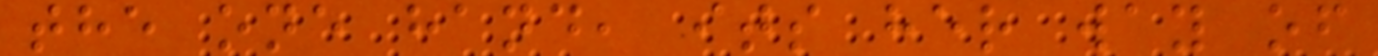the one hand, its her way of
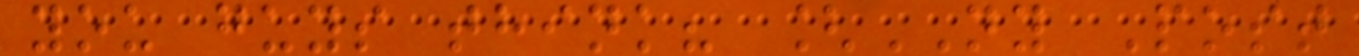you guys think? [NY Post
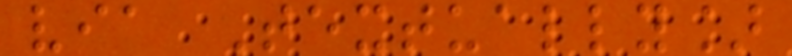via Textually]
